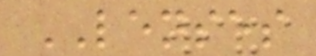LENSES
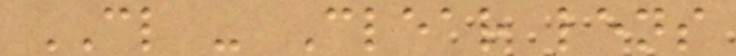CL - Clear lens
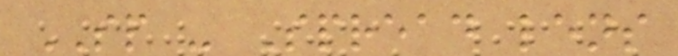SP - Spread lens
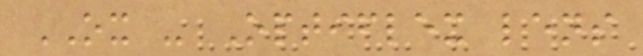OX - Optiflex lens
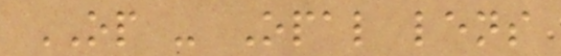OP - Opal lens
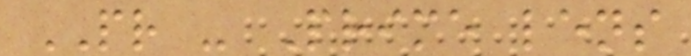PR - Prime lens
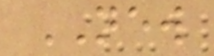NEW
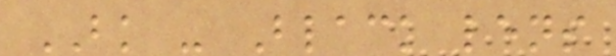BK - Black lens
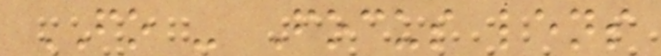FO - Focus lens
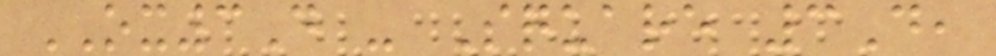OX3D - Square 3D,
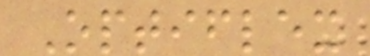Optiflex
